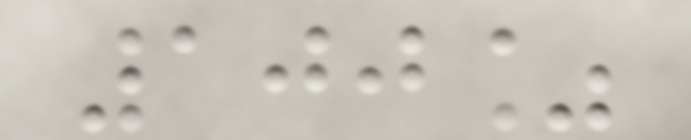100%
